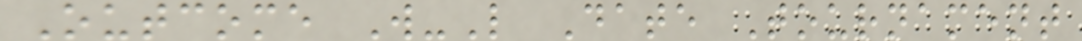Outcome W-L Date Tournament
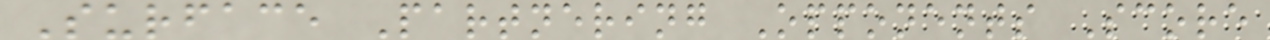Surface Partnering Opponents Score
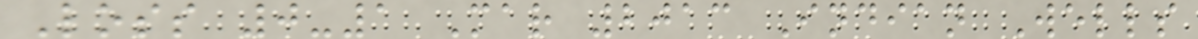Loss 0-1 Mar 2013 Indian Wells
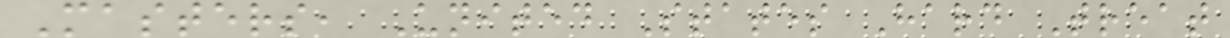Masters, United States Hard Treat
